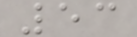53
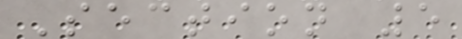Section 5
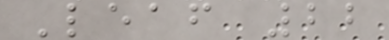Leaf 22
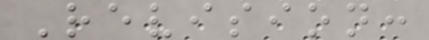Revision:
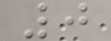0
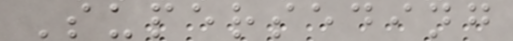Superseding
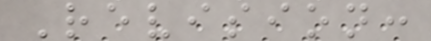Revision:
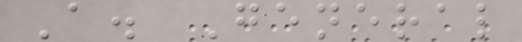A. General
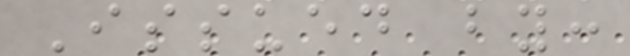Issued by:
